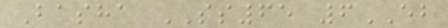Basha SS65 6EB
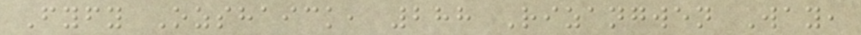Fyfy Ozshaick, 288 Rizangwen Way,
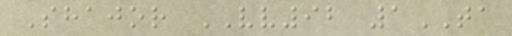Shajor VV92 1TA
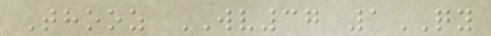Thooz WV37 1QY
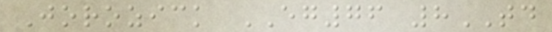Jorozick EG76 8TD
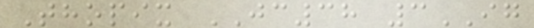Thopix JC38 3IG
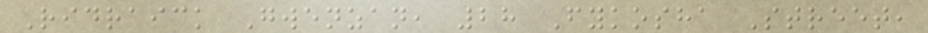Ridraick Gwenzan, 28 Fykosha Street,
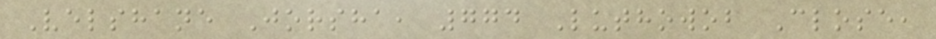Velshane Jorsha, 774 Luthowob Close,
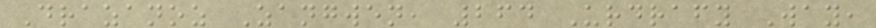Drazanoz Zangwen, 264 Urdrafy Way,
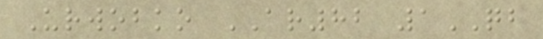Urwobko AR82 1QB
